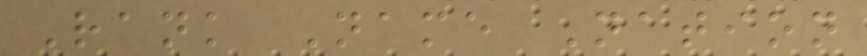Rank Name Nation
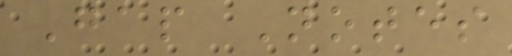Gap Notes
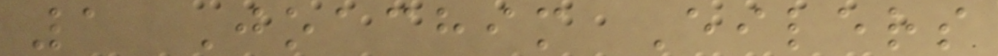1 Joachim Eilers
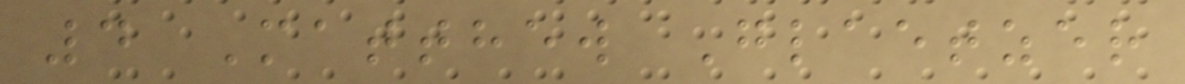4 Matthew Glaetzer
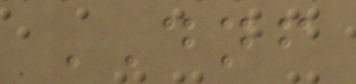DNF
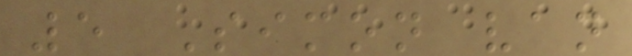5 Simon van
